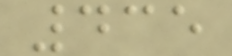435
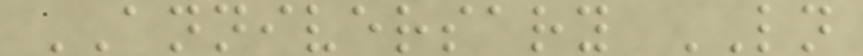ANNIVERSARY LN
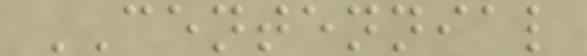CENTENNIAL
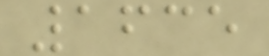1635
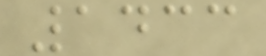1433
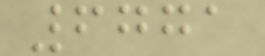6771
